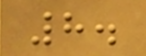8.
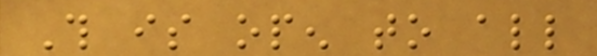This is open to all
